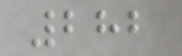282
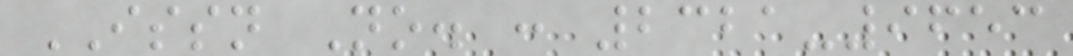ISSN No. : 2321-9653
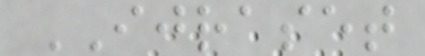IJRASET
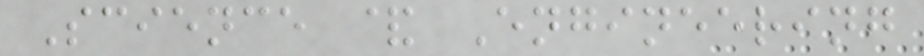Science & Engineering
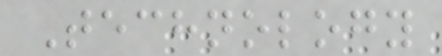Technology
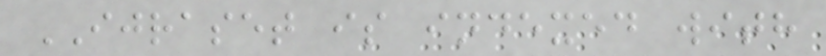IJRASET is indexed with
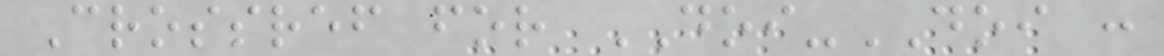Crossref for DOI-DOI :
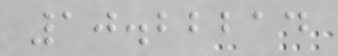10.22214
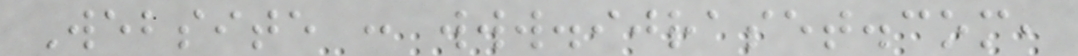Website : www.ijraset.com,
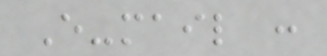E-mail :
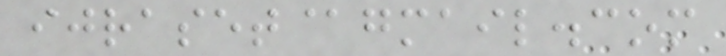ijraset@gmail.com
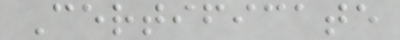Certificate
